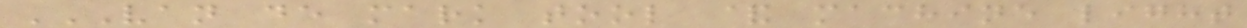VAN DE MARK TOOL & MACHINE LIGHT
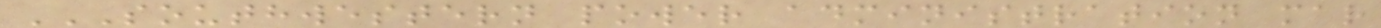SOUTHWESTERN POWER ADMINISTRATION MAR
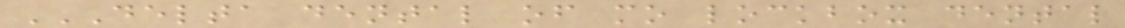DELTA DENTAL OF MO LOCKBOX DENTAL
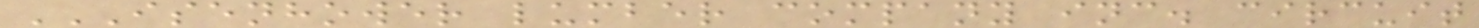ISENHOWER LUMBER COMPANY INC. CIRCUIT
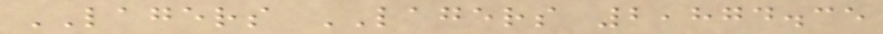LAGERS LAGERS 2,874.35
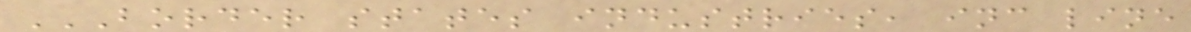BORDER STATES INDUSTRIES, INC LINE
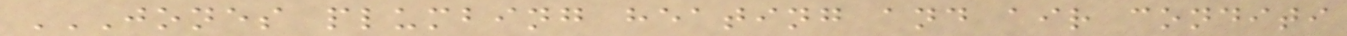JONES PLUMBING HEATING AND AIR CONDITI
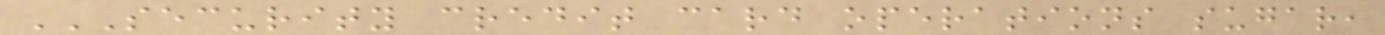SECURITY CREDIT CARD OPERATIONS SUGAR,
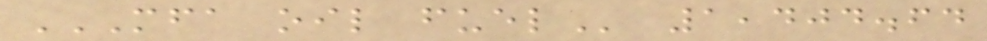MFA OIL FUEL 1,404.64
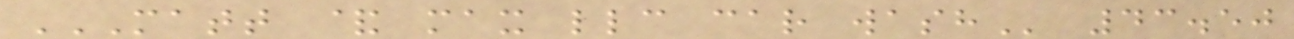MATT & MAX LLC CAR WASH 43.50
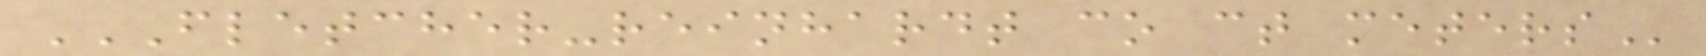FLETCHER-REINHARDT CO CT METERS
